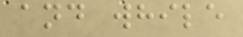and while
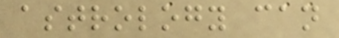astrology can
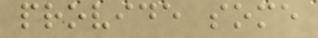provide some
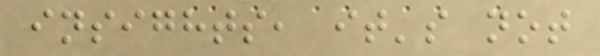insights, it's not
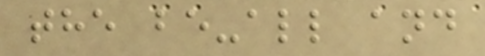the be-all and
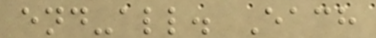end-all. Each
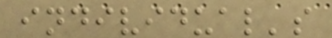individual's
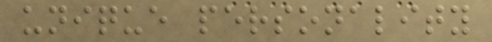unique personality
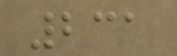231
